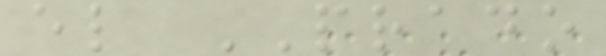el PRADO
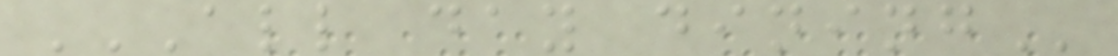ALL DAY DINING
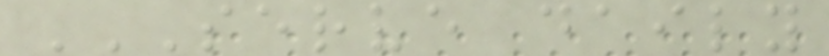SERVE DAILY
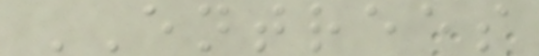ENTREES
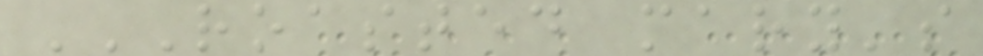ROASTED MARY'S
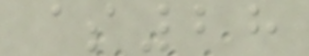$28
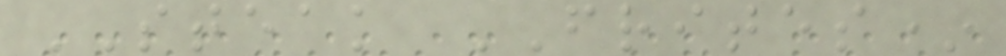STEAK FRITES*
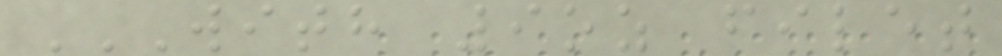WITH 9OZ FILET
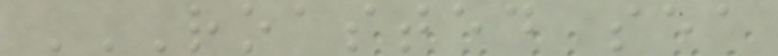ROASTED SEA
